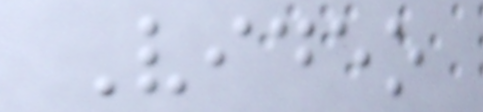Video
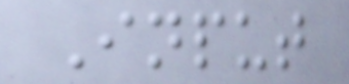Input
